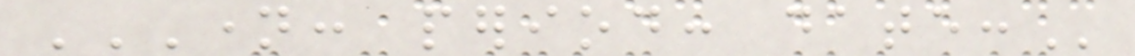NAME: PERIOD: DATE:
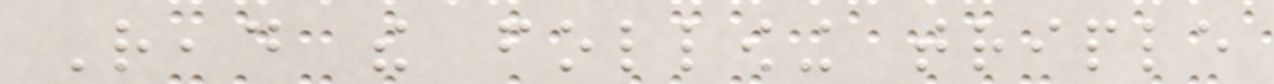Read the following triple
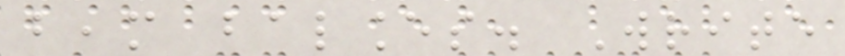beam balances. Write
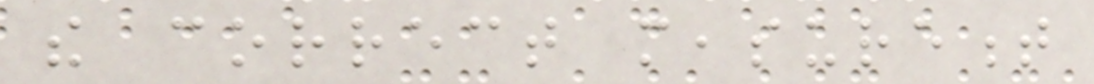the correct measurement
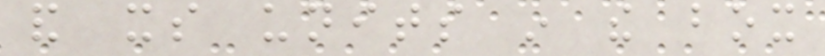and its units in the box
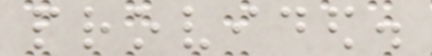provided.
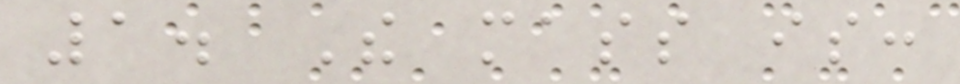1. The mass is:
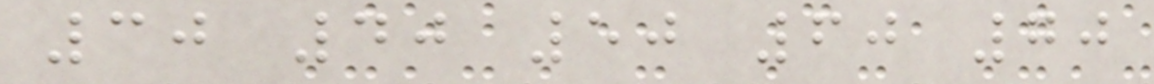30 40 50 60 70
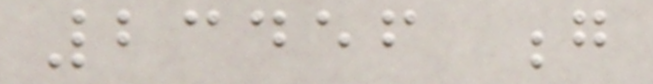23456 g
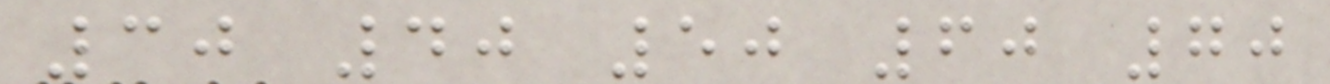30 40 50 60 70
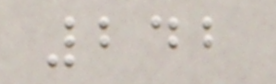242
